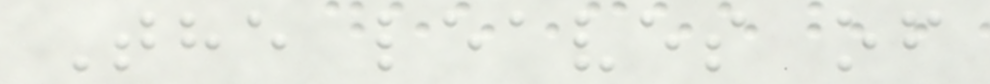The leaves of
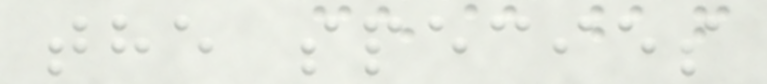the species
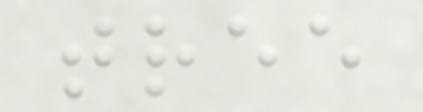tree
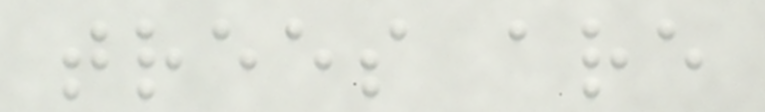trees are
